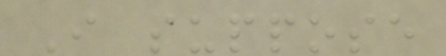I suppose
